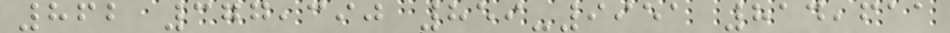862 377,390 859-9951 814,611
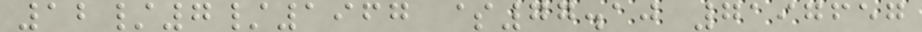12/7/1967 $77.10 7197657
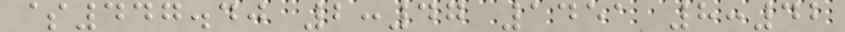$447.40 2:47 1451 8:42
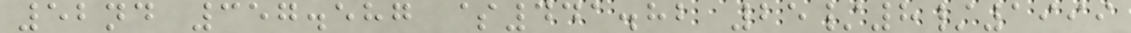52nd 357.587 $441.82 25/8/1999
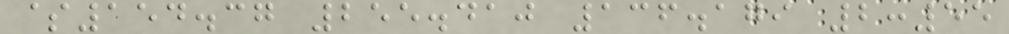$154.37 255.410 136.179 2:55
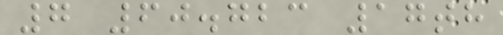7 60.723 17th
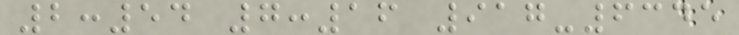2:54 7:16 917-6345
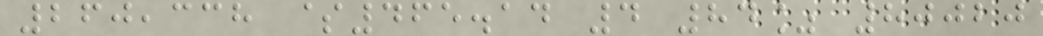260,338 $465.14 4 84% 80020
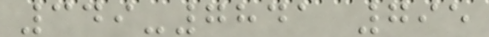349-7841 795
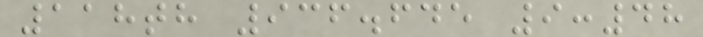118th 936.645 9:48
